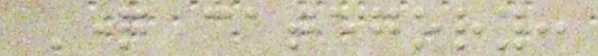Question category:
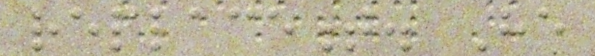replacement. He
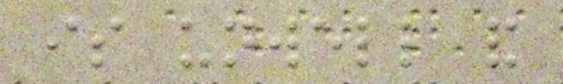is unwell and
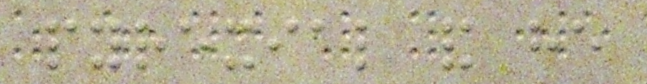pyrexial and he
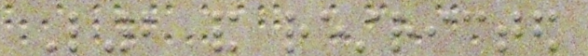L2 and restricted
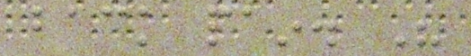back pain. His
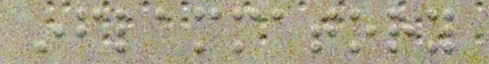inflammatory
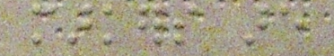markers are
